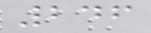246
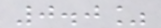0.0%
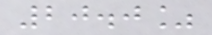20.0%
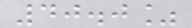40.0%
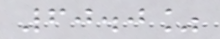60.0%
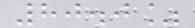80.0%
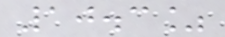10.3%
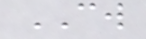CW
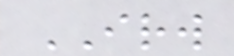IRW
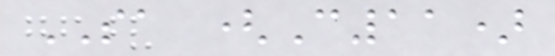SA (C11)
